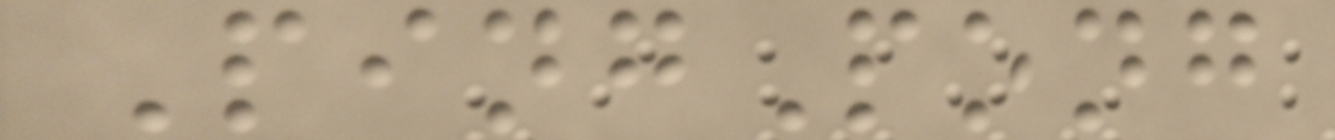PingPong
